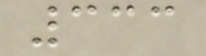333
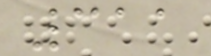311
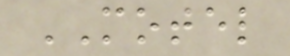MOTEL
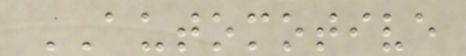AUTOMOTIVE
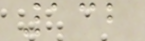132
